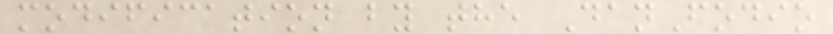modification by the DanFodio
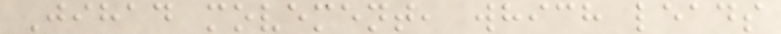Jihad movement, which leads
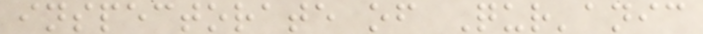inspectorate of Qur'anic
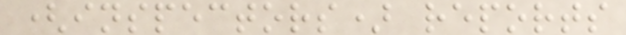(inspectors) reports
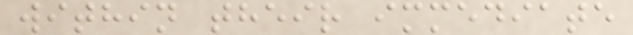within their immediate
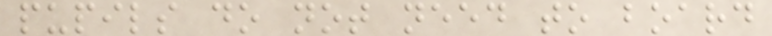pupils do not need to board
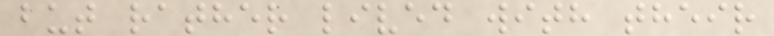but rather lived with their
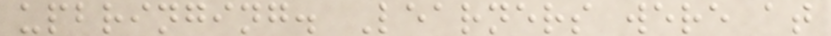upbringing. Learners were at
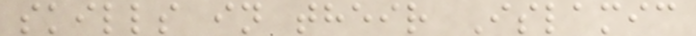skills in their Islamic
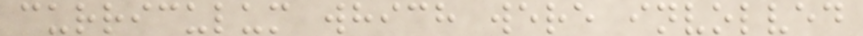curriculum which were involved
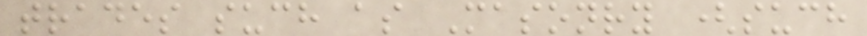trades such as Masonry (such
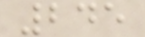245
